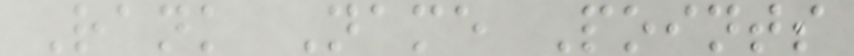Rank Name Points
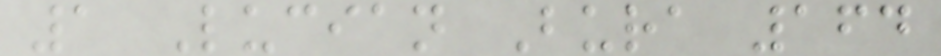1 Lucian Bura 164
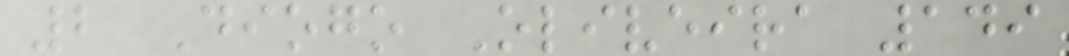2 Diogo Oliveira 149
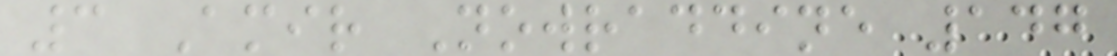3 Amir Nowraddine 147
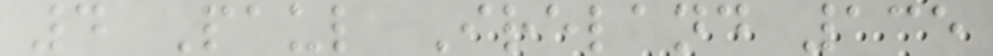4 Paul Ireland 135
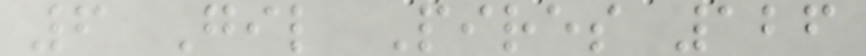6 Gil Pires 126
